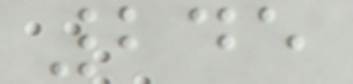245
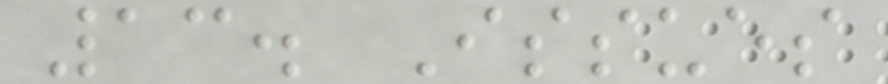13. Issues
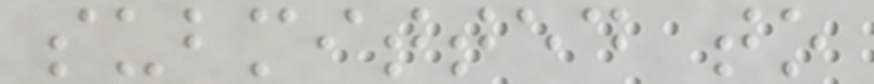submitted to
